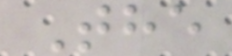The
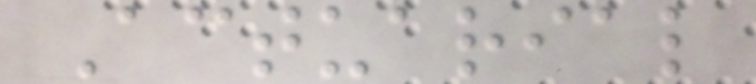Actuarial
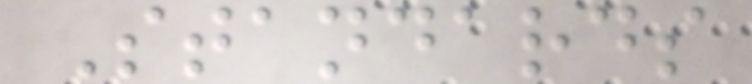Standards
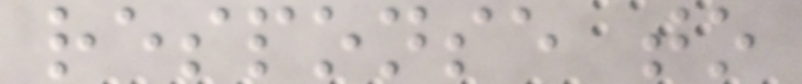response to
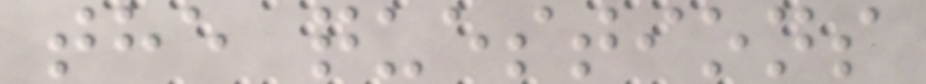the questions
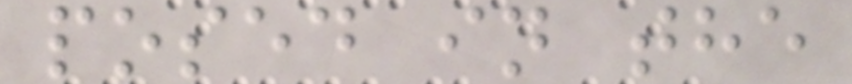posed in the
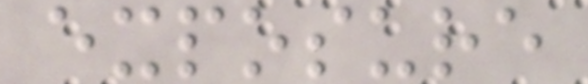exposure
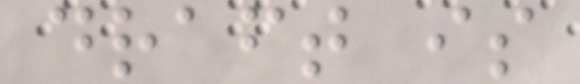draft is
